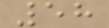58
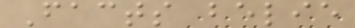Facts belie
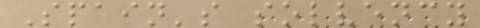Spain's solvency
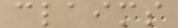claims
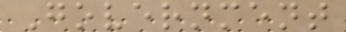Government
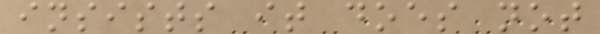insists it does not
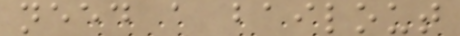need a bailout
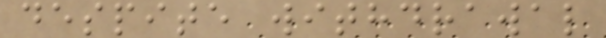despite withdrawal
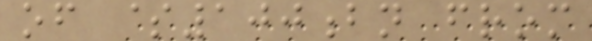of $100bn from
